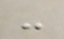-
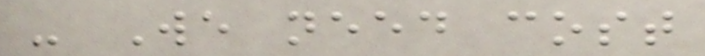- We need cost
